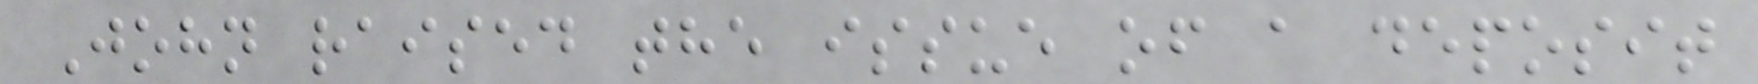John raised the issue of a deposit
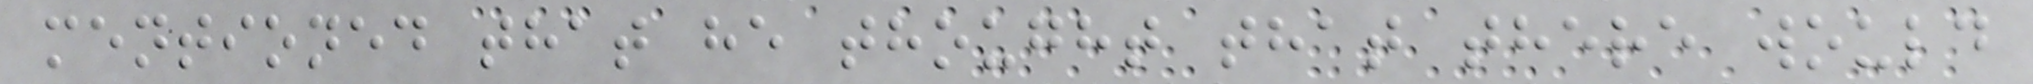mentioned that he thought that there would
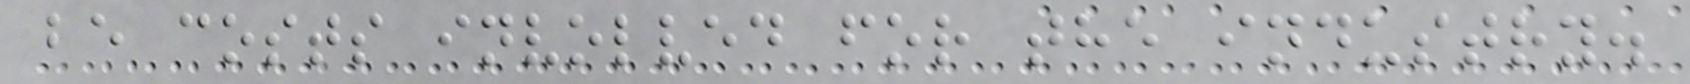be costs involved for the industry.
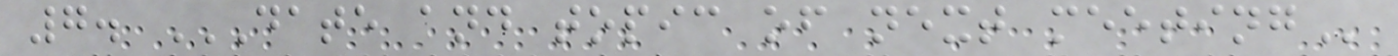7. DATE AND TOPIC OF NEXT MEETING
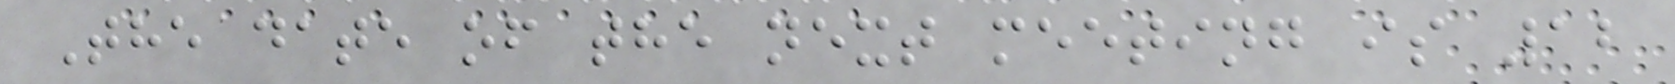The date of the next meeting is 12
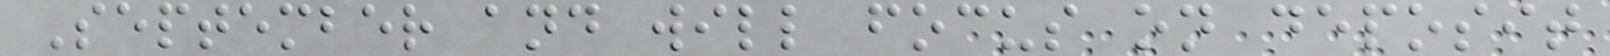September and will focus on deposit
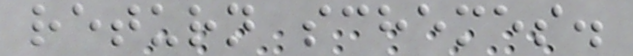return schemes.
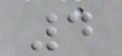4
